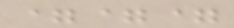===
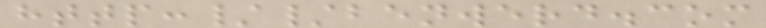http://benwerd.com
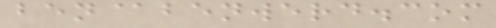ben@benwerd.com
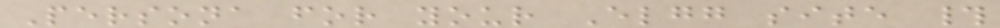Persona for your Elgg site #
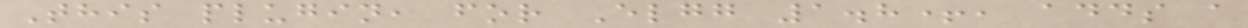This plugin, for Elgg 1.8+, adds a
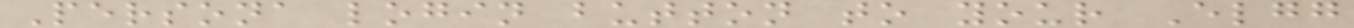Persona login button to your Elgg
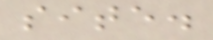site.
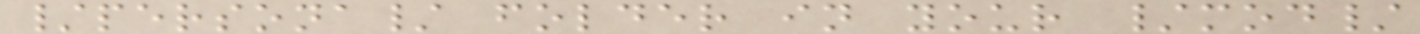/persona/ folder in your /mod/
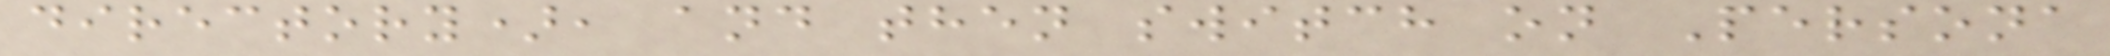directory), and then switch on Persona
